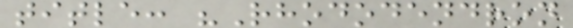title: "Rhododendron
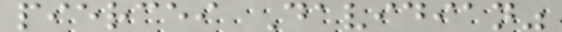piercei Davidian"
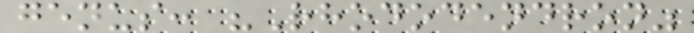genus: "Rhododendron"
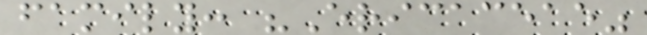family: "Ericaceae"
